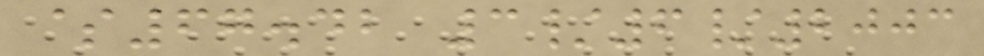$67.42 3/6/2003
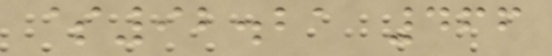$92.21 466
